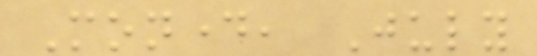Monday, July
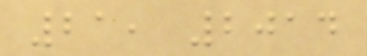21, 2014
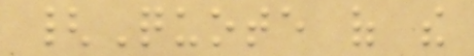{Quote of the
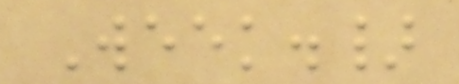Week.}
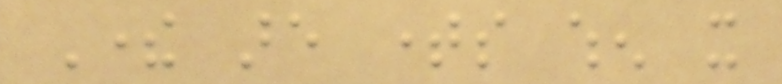There are times when it
